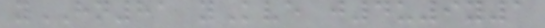yHN81 yKve j4u9y1
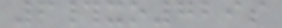6#xo729s
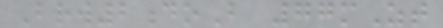Brw2doB 77mZt
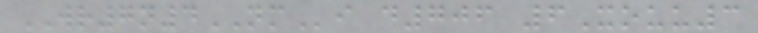WR7n4NMi d706 6Xouu3
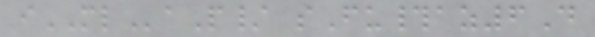iMLaP/ sFu#az6D
